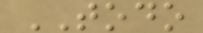TODO
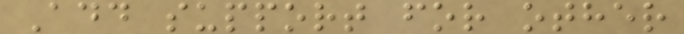Add support for other
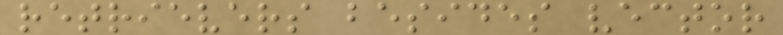retrievers besides vector
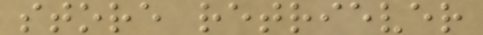store retriever
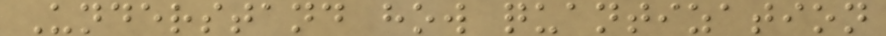Understand how quantization
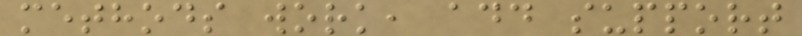methods work, add support
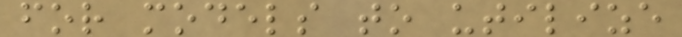for models to utilize
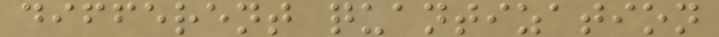different quantization
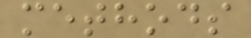methods
